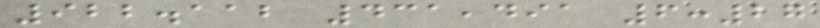922.112 431,491 6:27
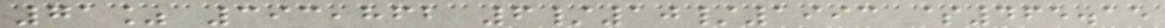71% 393,862 6/10/1993 $465.15
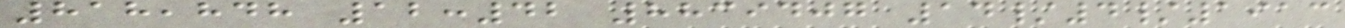818,848 12:42 8839407 14/4/1913
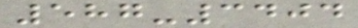587-3404
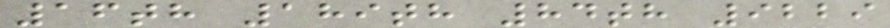16th 189th 84th 9229
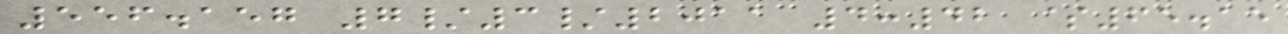556.157 7/3/2011 4:42 $65.15
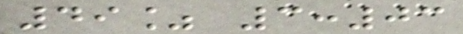49% 3:03
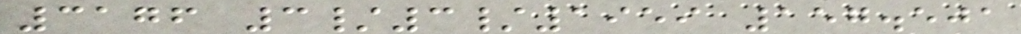3176 3/3/1959 157.501
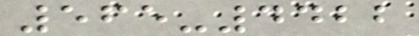565-4422
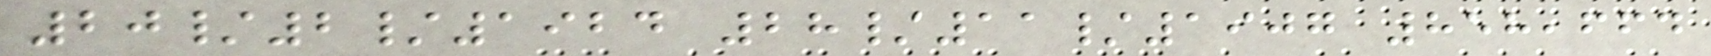20/2/1924 28/11/1907 858,664
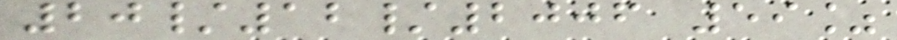20/12/2006 59%
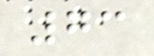73
